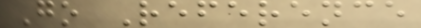Go Reference
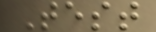Test
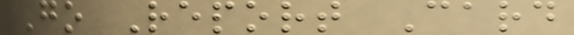Go Report Card
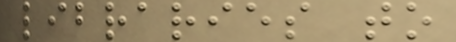libraries to
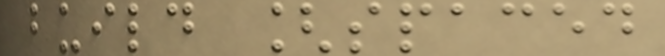build [spaced
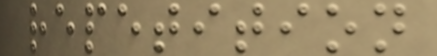repetition
